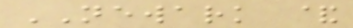NEWARK &
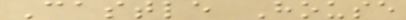Castle House
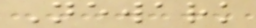Newark
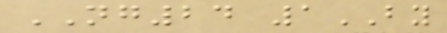NG24 1BY
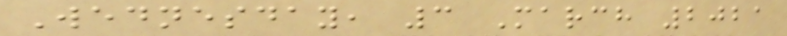Wednesday, 3 March 2021
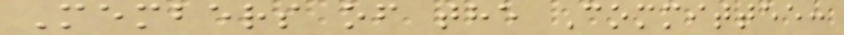Members of the Committee:
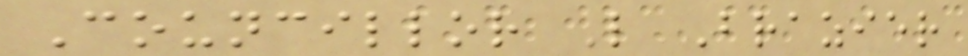Councillor L Brazier
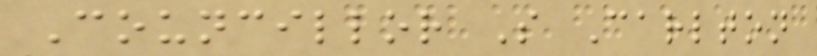Councillor S Carlton
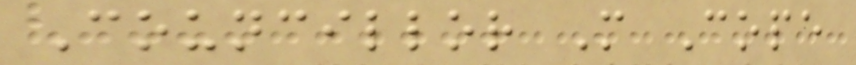Councillor M Cope
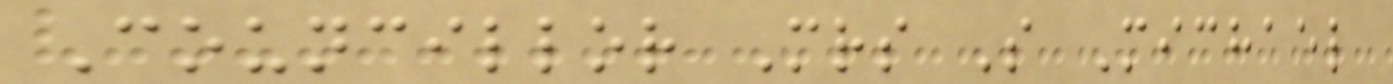Councillor Mrs S Michael
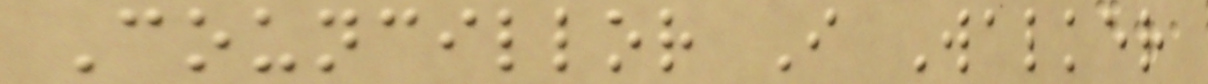Councillor I Walker
